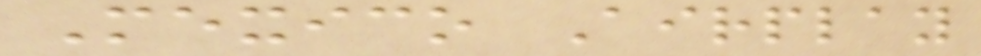Mexico Airplay
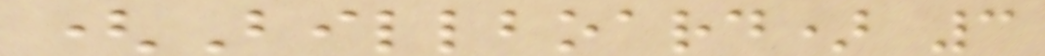(Billboard) 3
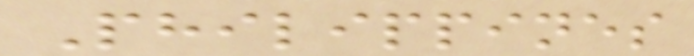Philippines
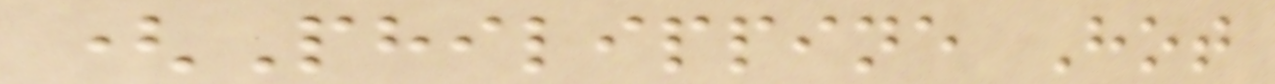(Philippine Hot
